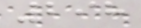298
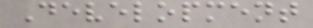Development
